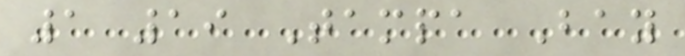1 19 Tampa Bay
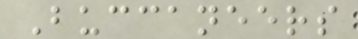Buccaneers
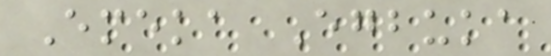Emeka Egbuka
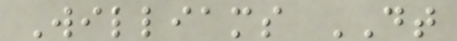Williams DT
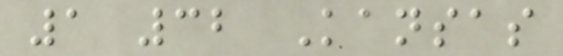1 32 Kansas
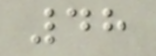48
